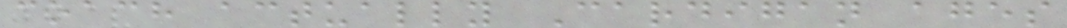coach actually Cardigan ages
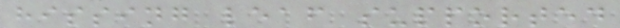hissing leaf supported
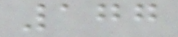177
